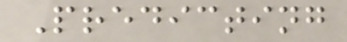Predicting
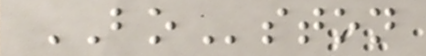BOston
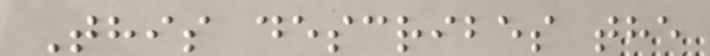This describes the
